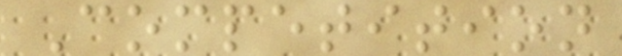Competition
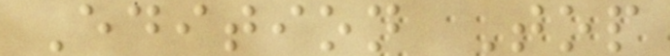Edition Top
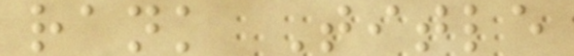rank Title
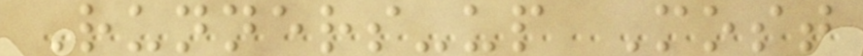Runners-up Most
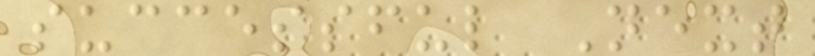successful Next
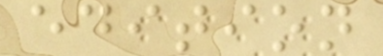edition
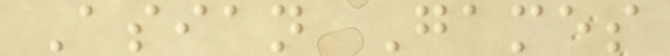Asian Games
